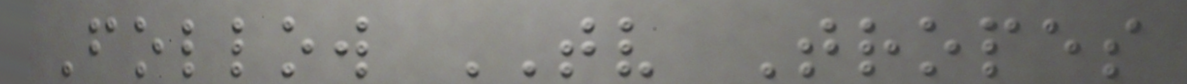Follow TV Tropes
